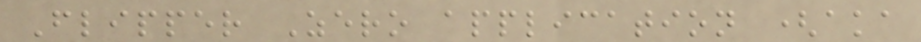Flipper Zero application (aka
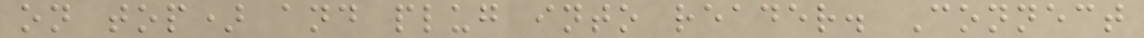on top) and plug into reader. Connect
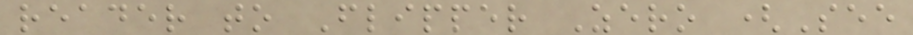reader to Flipper Zero (See
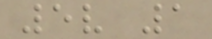5v 1
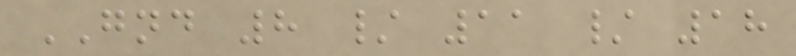GND 8 / 11 / 18
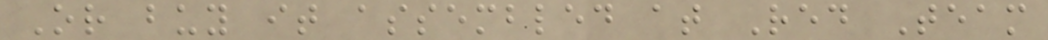Or buy it assembled at Red Team
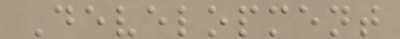Development
